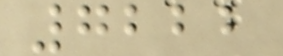7222
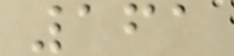161
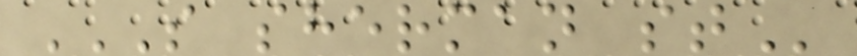S SHERMAN ST
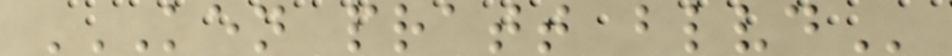KEN PRATT BLVD
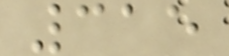315
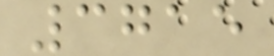3715
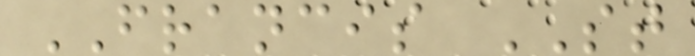FRANCIS ST
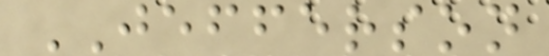JEFFERSON
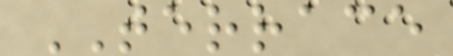TERRACE
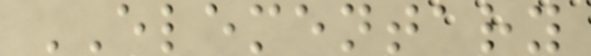ELEMENTARY
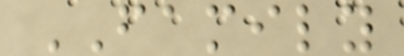FAMILY
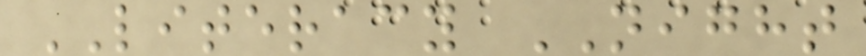LITERACY NIGHT
